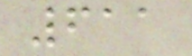611
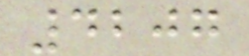4207
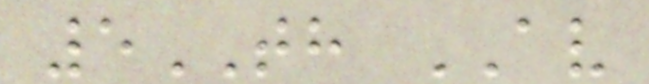5TH AV
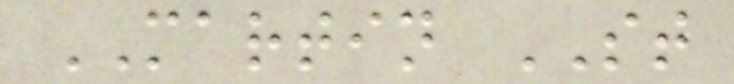MARTIN ST
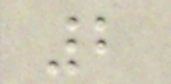2
